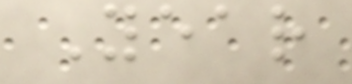Year
